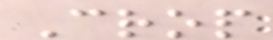Crop
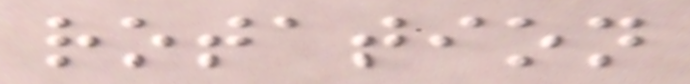rotation
